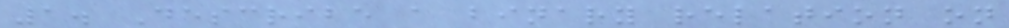1. Describe a binary relation on
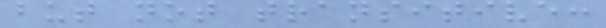but not transitive:
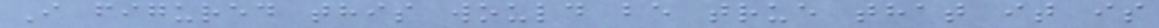I figured this would be true that it is
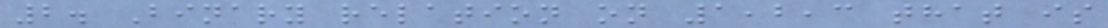2. Binary relation on 1,2,3 that is
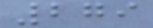279
